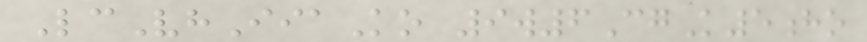LcVhIiaKo 9w6CgK5ho
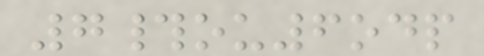7#ou6odp
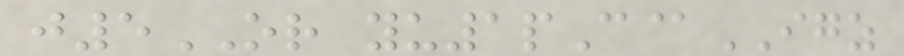j5OR yu1pC@IGZ
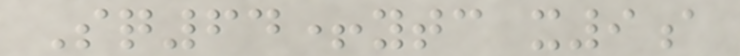Sq64+ytc x9a
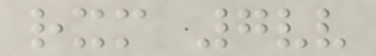rxm 7vv
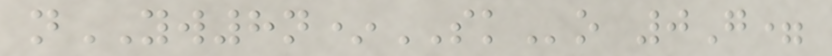nYW8n*SKo 0G=
